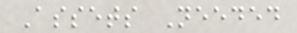Assets Needed
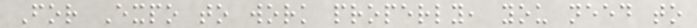For Expo to work properly, you need to
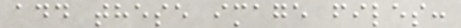add these image files:
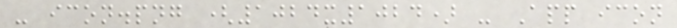- icon.png (1024x1024) - App icon
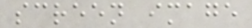screen image
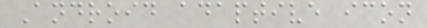Android adaptive icon
